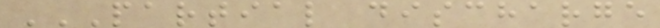PARTIAL DISCHARGE
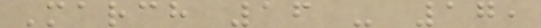March 16 - 17,
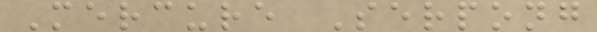Mercure Serpong
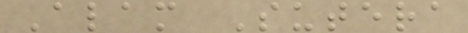Alam Sutera
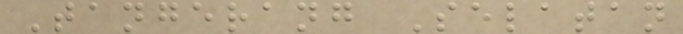Tangerang Selatan
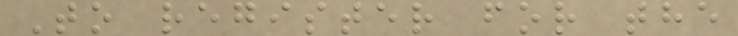To register for the
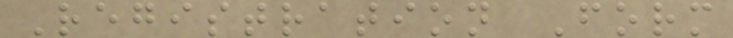Registration Form
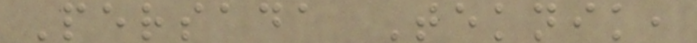Persada Teknik,
